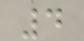4
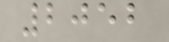2052
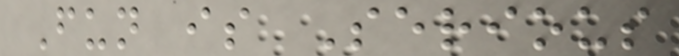Fun is Serious
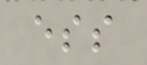ess
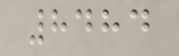8484
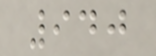940
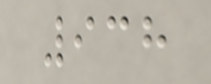938
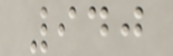940
